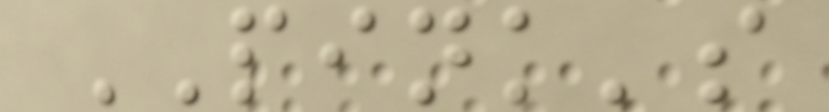PINK's
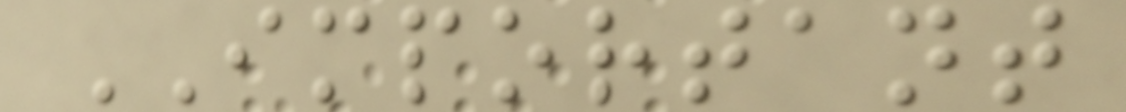IMPORTANT
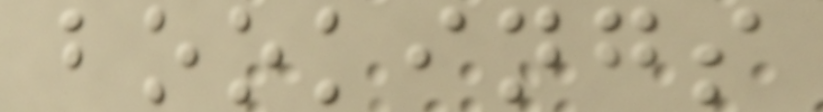bookings
